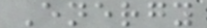Energy
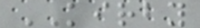KIRBY
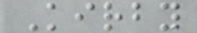Kirby
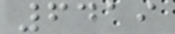6419
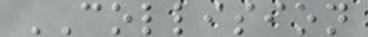COLLISION
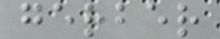gerber
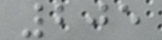205
